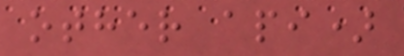other api)
